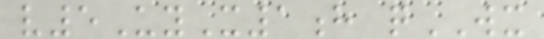v5UyX1h qWX
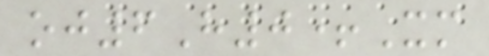oj6H0+Xm
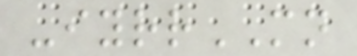-iyrrMN
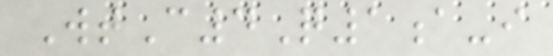WtC4Q1a-i
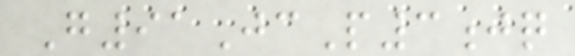G91JcP3jq
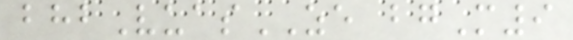bhbVuasZE bgM9
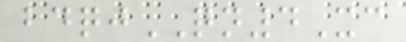bdqjQN4Xc
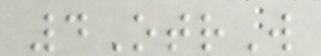4OtrW
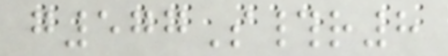g577S#r8
